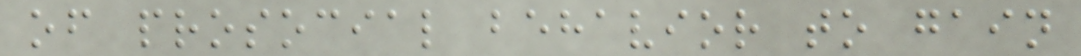of prosocial behavior to gain
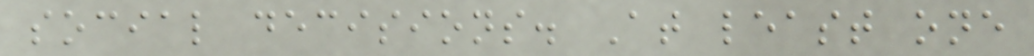social decisions. At least one
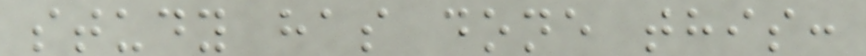study has done this:
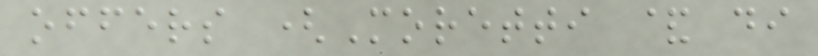offers (Moretti & di
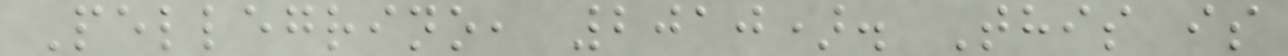Pellegrino, 2010). This is
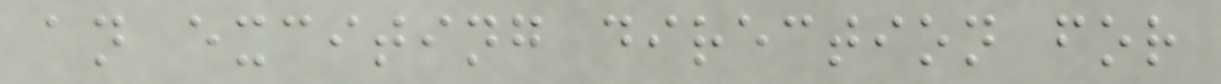an exciting direction for
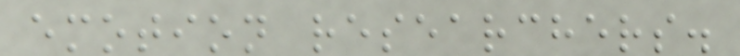emotion researchers.
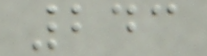243
